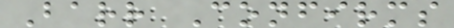Barr Confirms
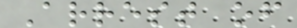Arrest of
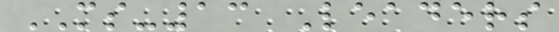MS-13 Leaders
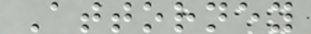Attorney
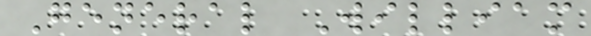General William
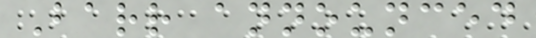Barr announced
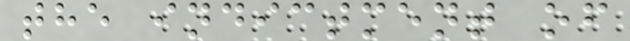the indictment of
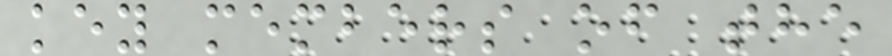key members of the
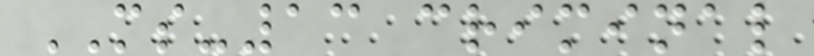MS-13 criminal
